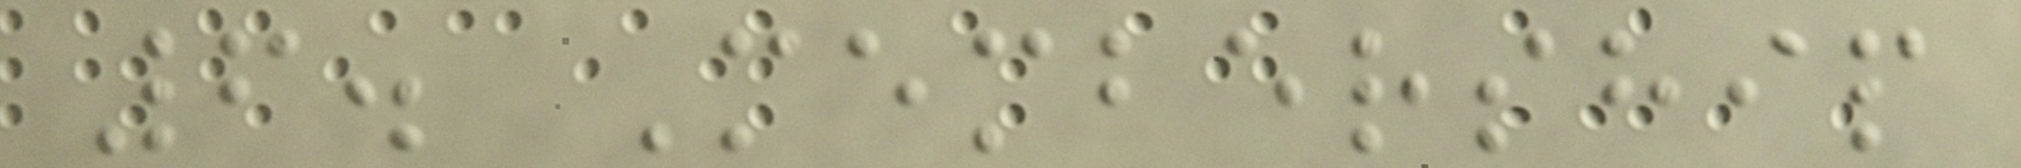6. Membership
